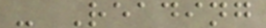- Reading
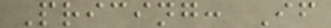Pricing: If
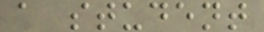a student
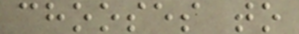chooses to
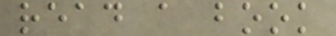read a book
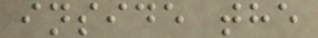inside the
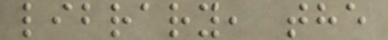library, the
